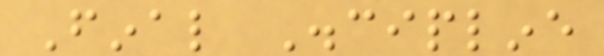Final Discipline
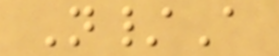N/A
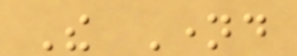The Named
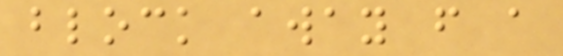block away from a
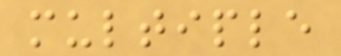multiple
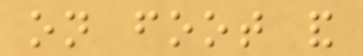on foot and
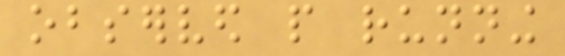observed people running
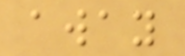away
